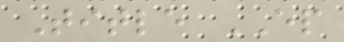Title EP
